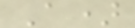A)
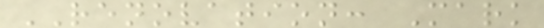RENOVATION: Mark
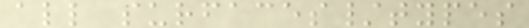all surfaces/types
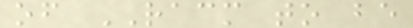of RACM to be
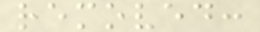removed:
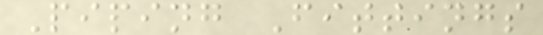Piping Fittings
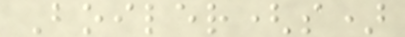Boiler(s)
